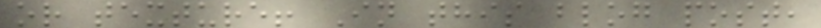or texture! In this blog post,
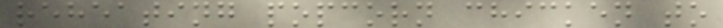reheating popcorn chicken to
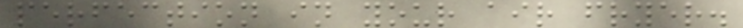perfection in your air fryer.
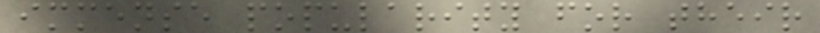immense popularity for their
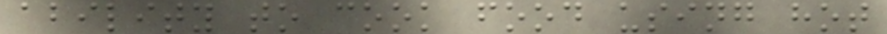ability to cook food using hot
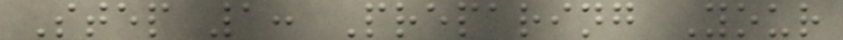Step 1: Preparing Your
